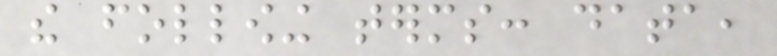the following terms: data,
